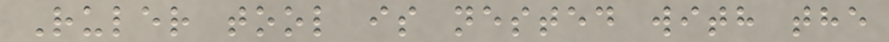Ruler tool is nested with the
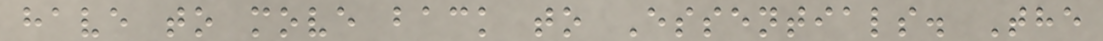have to move back to Essentials. The
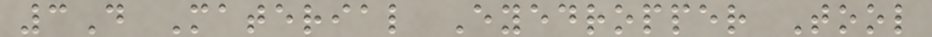3D Material Eyedropper Tool
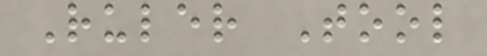Ruler Tool
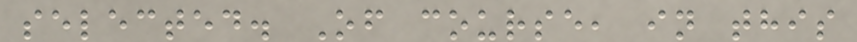selected. Of course, in this
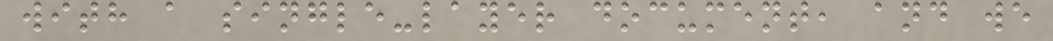with a single-layer document, and we
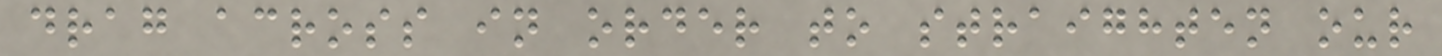drag across in order to straighten our
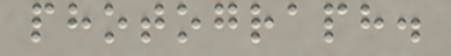photograph.
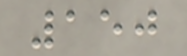150
